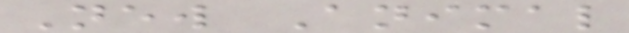New Animal
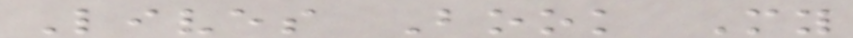Lives Book My
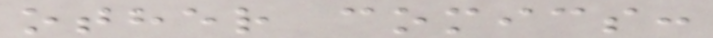other comics:
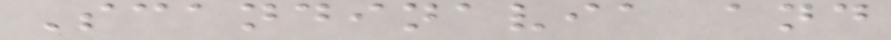Scandinavia and
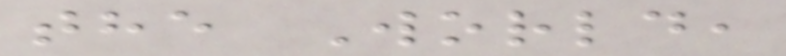the World,
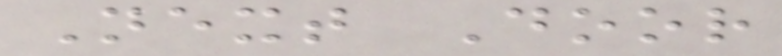Next Door
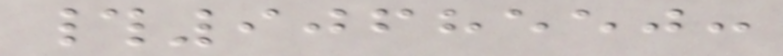#9068550:
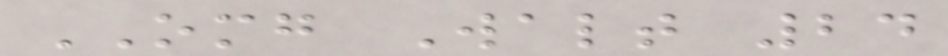OMG Walt 24
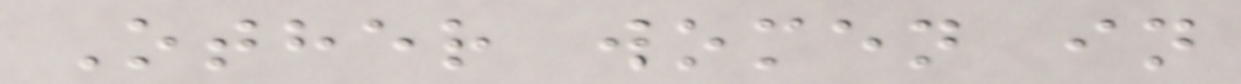Other women in
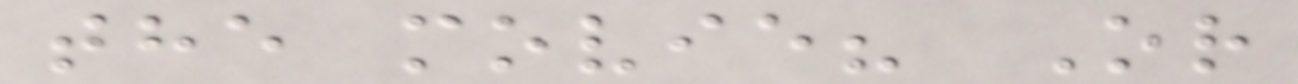the movie? Or
